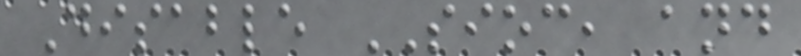Disable SIOC, and
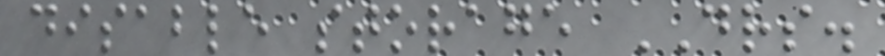disable storage DRS.
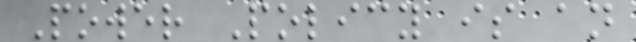Power Policy is an
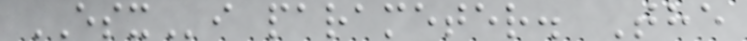ESXi parameter. The
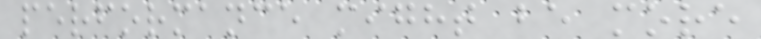performance might be more
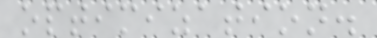optimization.
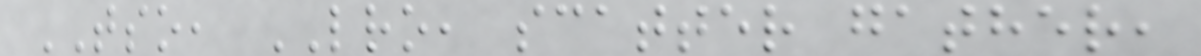TSO, LRO, scatter gather,
